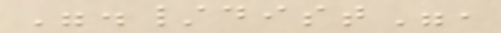"./dist",
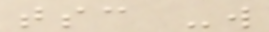tsc -w
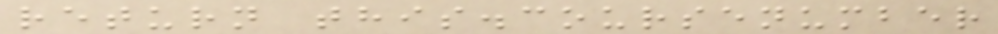return this.coursenumber
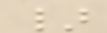}
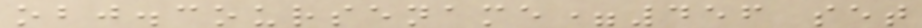obj.coursename=456 set
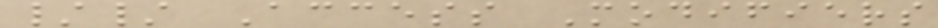// Access Modifiers
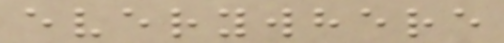everywhere
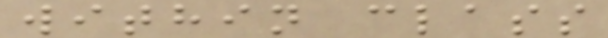within class
